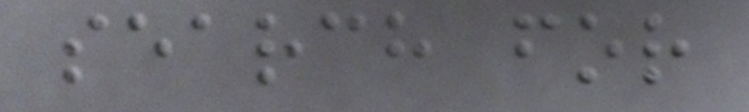search for
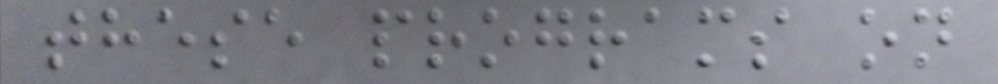these programs on
